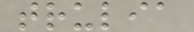trulia
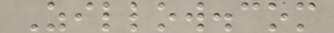Zillow.com
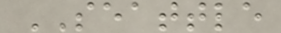SEATTLE
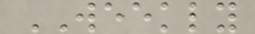WEEKLY
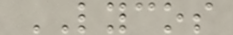LYCOS
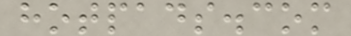hotpads.com
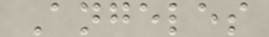Angeles
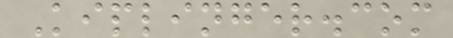Kiplinger.com
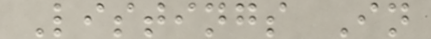Listings In
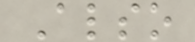Also
